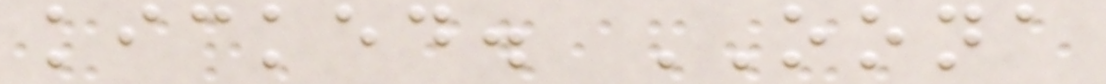kicked. OONA
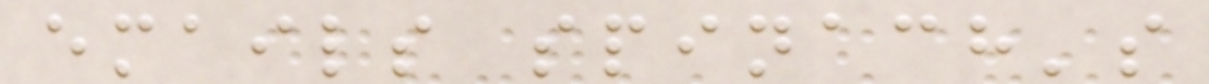emails spinach's
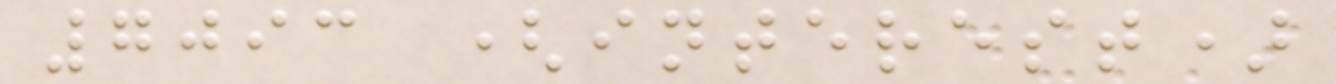7093 (interest)
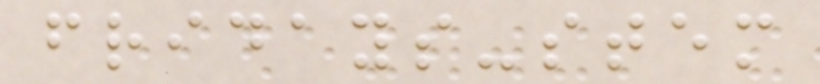fridays-stem
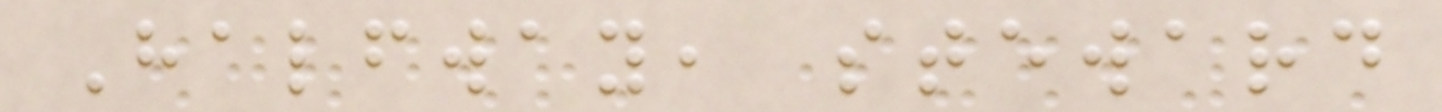Halfway, steward
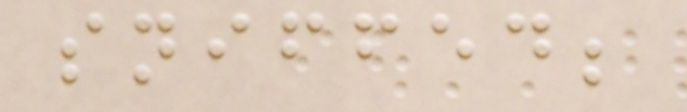sniffed;
